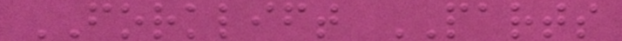FORKLIFT PARTS
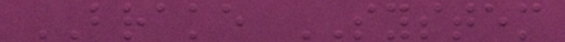BRAKE SYSTEM
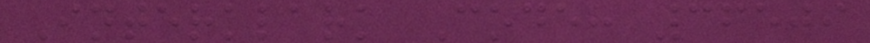Interklark Code: 36509
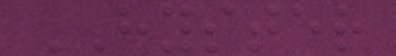HYSTER
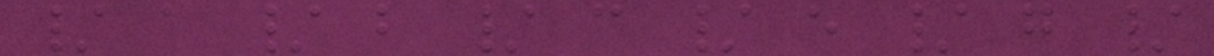/ a / b / c / e / g /
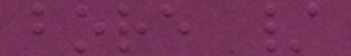bore /
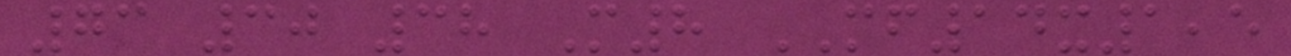73 30 38 M8 MF14x1,5
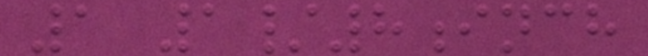1 1/8inch
